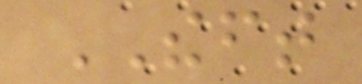THEFT
